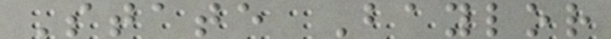State Baylor
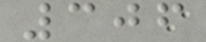306
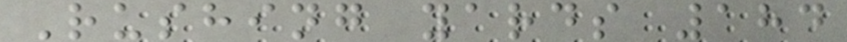Rushing yards 184
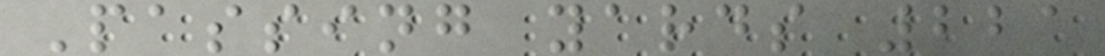Passing yards 221
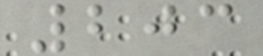203
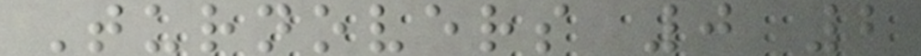Turnovers 0 2
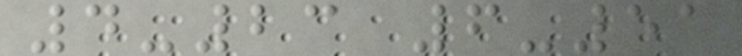4-23 6-51
